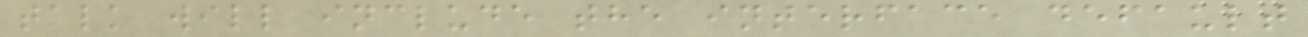talk will include the interface default
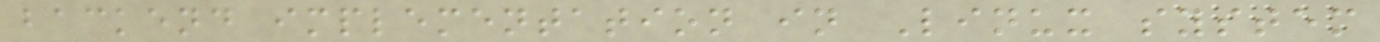backend implementation in Linux system
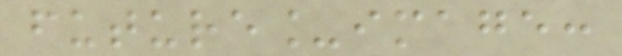future_image:
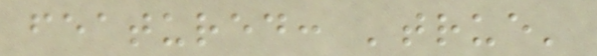featured: 'true'
